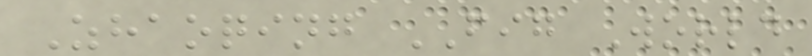Zhaoqing FIG World
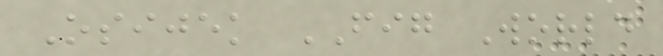Osijek FIG World
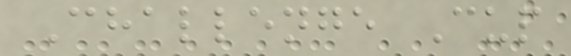Challenge Cup
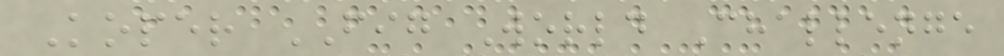Koper FIG World Challenge
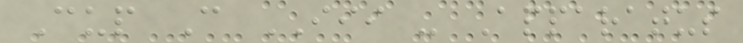Cup C III - Apparatus
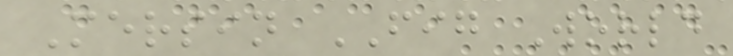Mersin FIG World
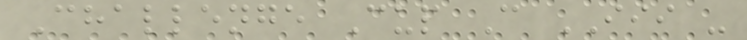Challenge Cup C III -
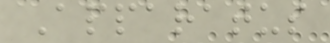Apparatus
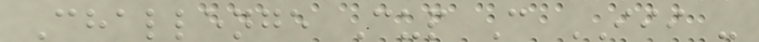Challenge Cup C III -
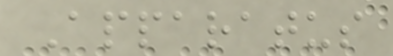Apparatus
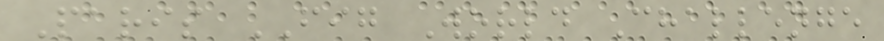Paris FIG World Challenge
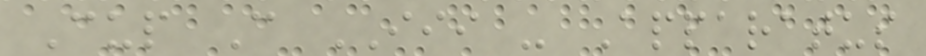Cup C III - Apparatus
